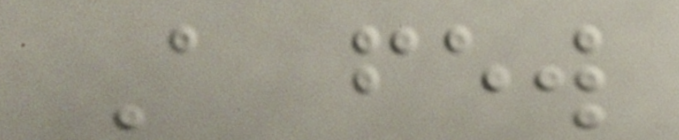A few
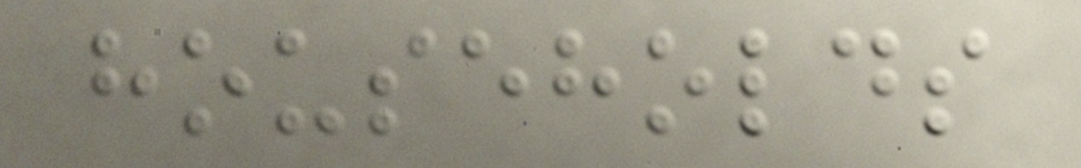households
